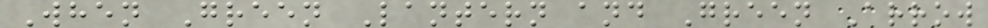When Green Lantern and Green Arrow
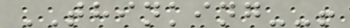THINKING--!
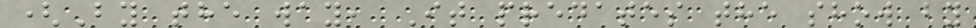(By the way, It predates the show by
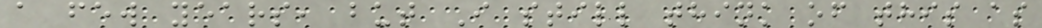a few years, but I still think of this as
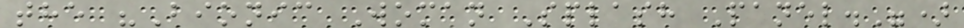the "Bionic Woman Splash Panel.")
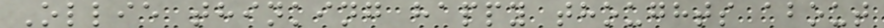Ollie thinking happy thoughts about
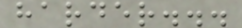harder...
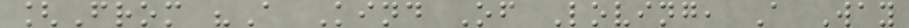[From "A Kind Of Loving, A Way
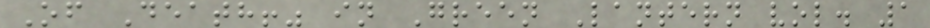Of Death!" in Green Lantern vol. 1
